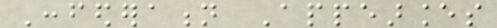Confederation Appearances
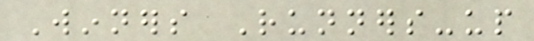Winners Runners-up
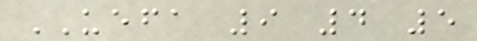UEFA 9 4 5
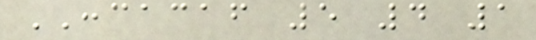CONCACAF 5 4 1
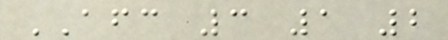AFC 3 1 2
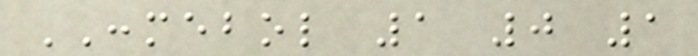CONMEBOL 1 0 1
